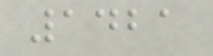1421
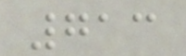713
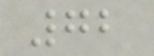72
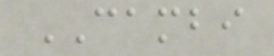CAMBI
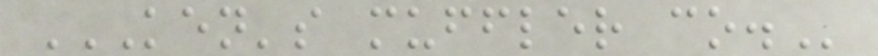KEN'S MUFFLER CO.
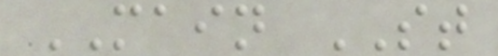MAIN ST
